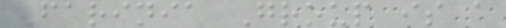Farinia Group is a
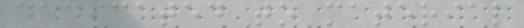dedicated to material
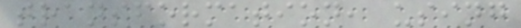transformation, using
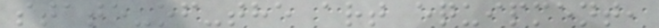state-of-the art equipment,
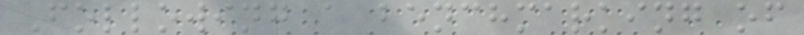Following a benchmarking of
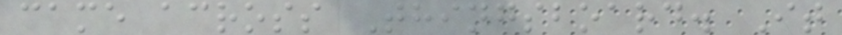came across Thingsboard. It
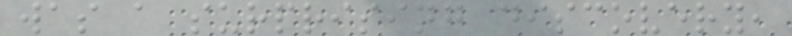was a surprising discovery,
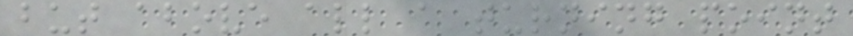but above all a turning point
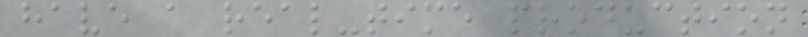have a real-time production
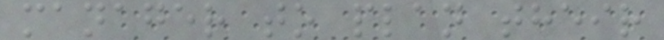manager to plan their
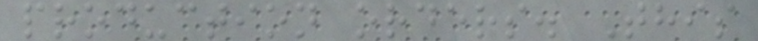production orders. This
